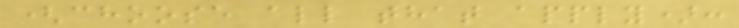(choose all that apply):
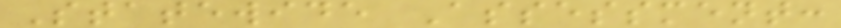Statewide Assessment:
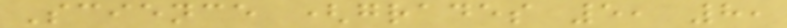Science (grades 5, 8,
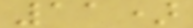11)
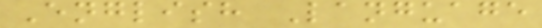English Language
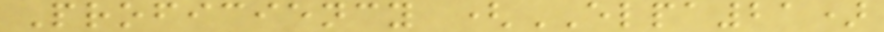Proficiency (ELPA21)
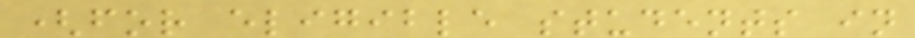(for eligible students in
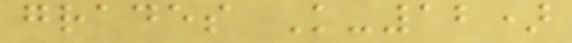grades K-12)
